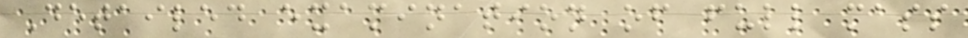Detailed examination of full mass
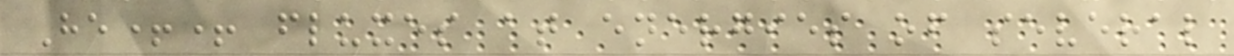He++ fluxes at energies of several
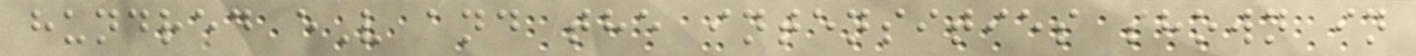hundred eV and the intensities shown in
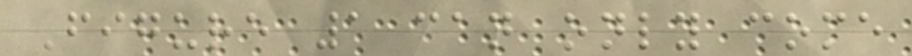Figure 1 can only come
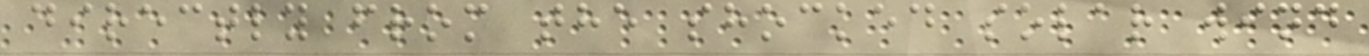directly from the shocked solar wind
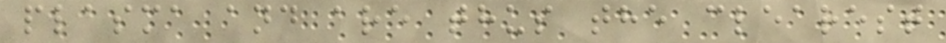plasma and are thus the clearest
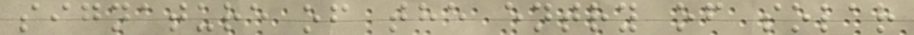signature of the entry of solar
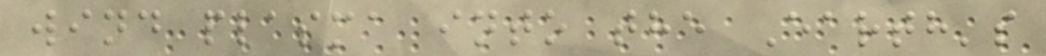wind plasma into the Earth's
